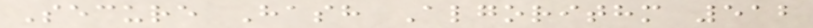Secure Hash Algorithm 512
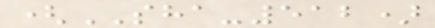(SHA-512)
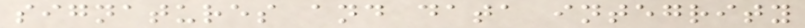signatures and data integrity
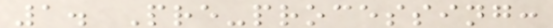1. Pre-processing:
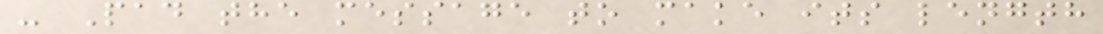- Pad the message to make its length
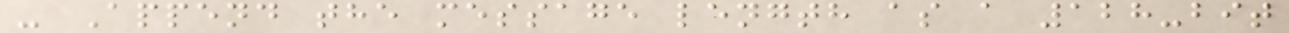- Append the message length as a 128-bit
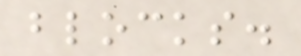blocks.
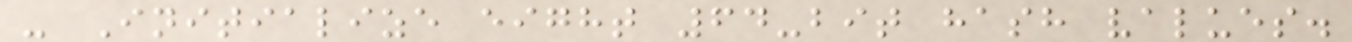- Initialize eight 64-bit hash values.
